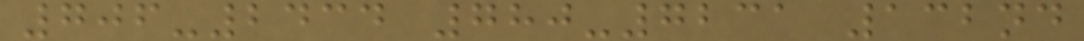706-2434 780-7231 132nd
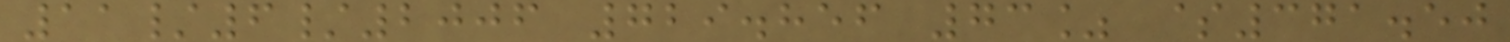11/6/2006 729.856 73% $371.50
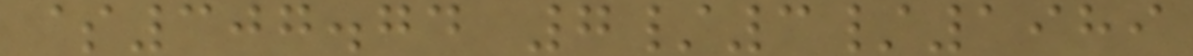$307.74 7/3/1989
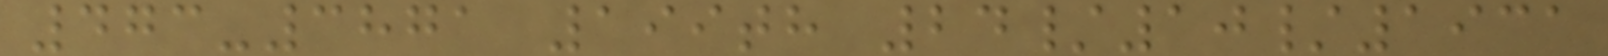473-3871 199th 24/10/1931
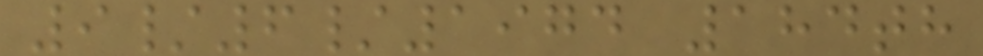9/6/1974 184th
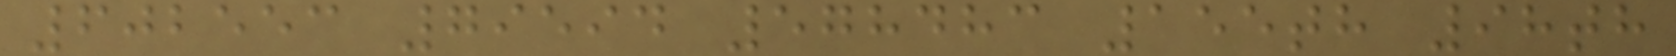602553 79594 578483 155th 98th
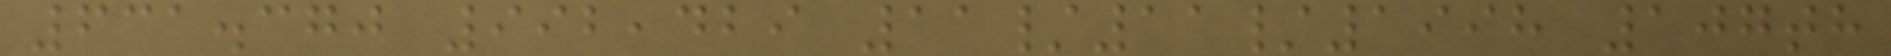631.370 992,429 11/11/1998 107th
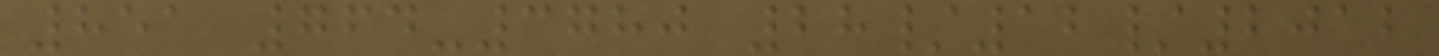851 764-3780 28/12/2012
